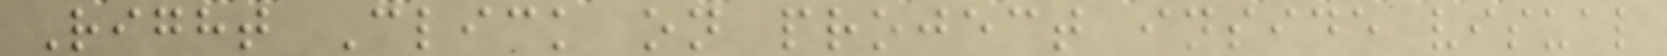Right Click on project inside visual
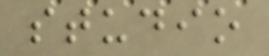studio
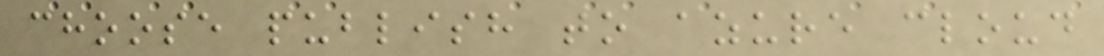choose publish to azure cloud
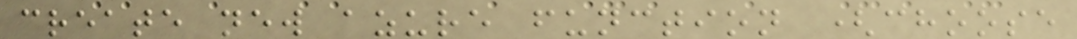create new azure function (choose
